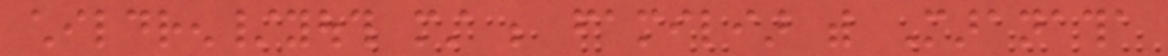children/youth must be familiar with Maranatha
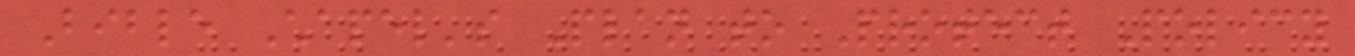Bible Chapel's Plan to Protect Policy
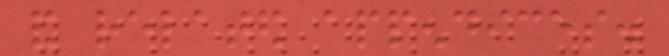and related appendices.
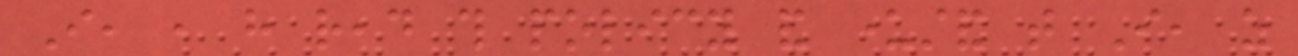I, , have read this policy and understand that I, as
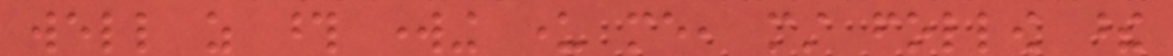well as those working under me, must follow these
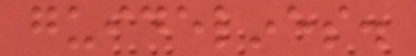guidelines.
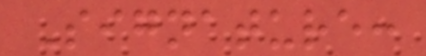Signature:
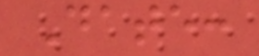Date:
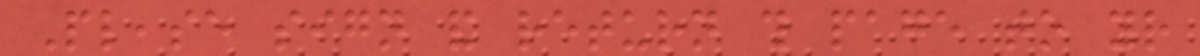Please sign and return this page to your
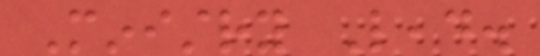Ministry Lead.
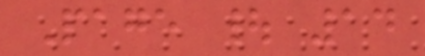Page | 14
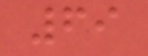69
